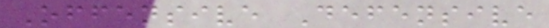Offensive Defensive
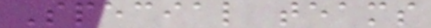Special teams
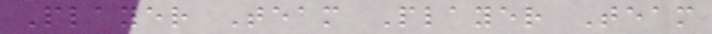Player Team Player Team
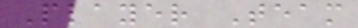Player Team
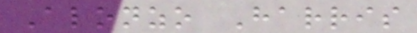Alonzo Harris
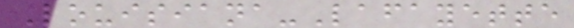Louisiana-Lafayette
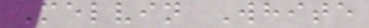Melvin White
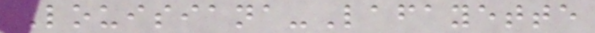Louisiana-Lafayette
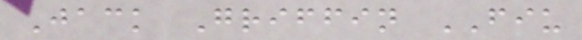Jack Griffin FIU
